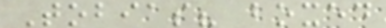Tobias? boxed
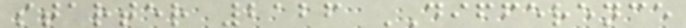starter 2126 DIFFERENCE
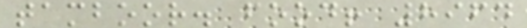tamboor. food! 8964
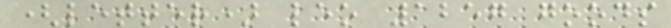(letter) leo 1257 goods
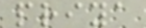priya
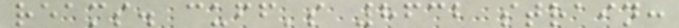reams. cuff's 8632 strain:
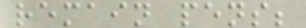remain pens;
